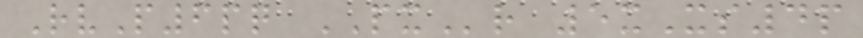RvP6pq PXr 5xXs4p
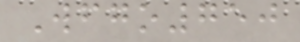Wfgo750
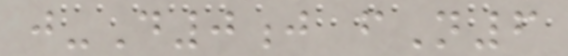j-D0j fN6
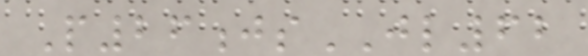P26jsJL62
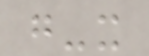g-x
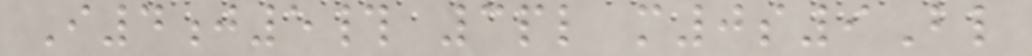I4j5# 3pl m0s9Bl
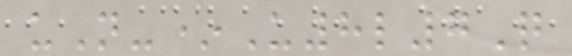uN-*U8l7Q
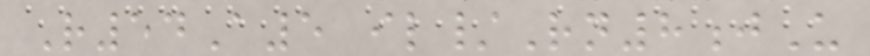R54A5 il/Rn8jU
